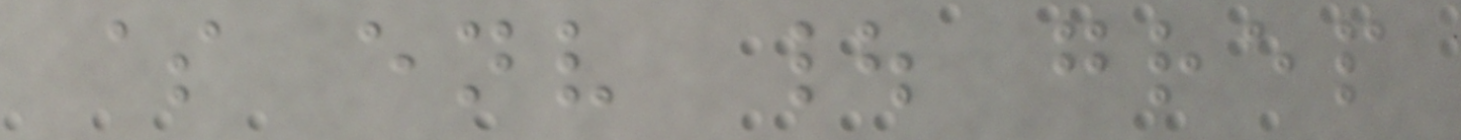$ env | grep
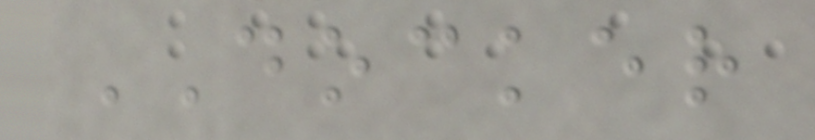DOCKER
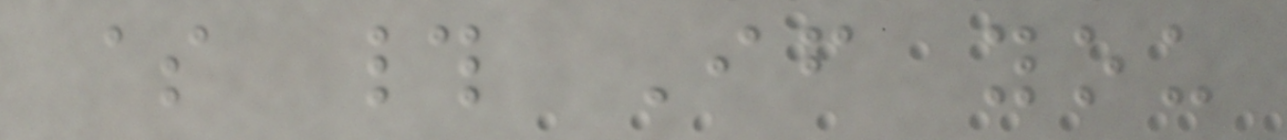$ # If you
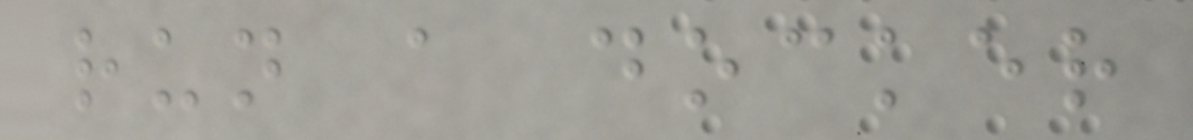run a docker
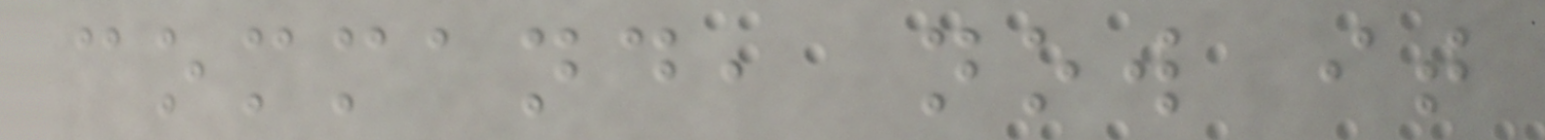command, now it
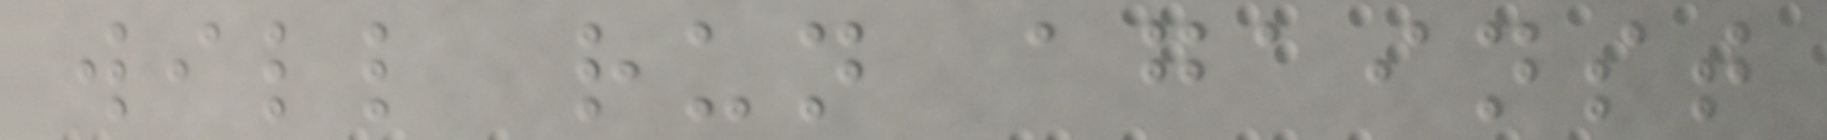will run against
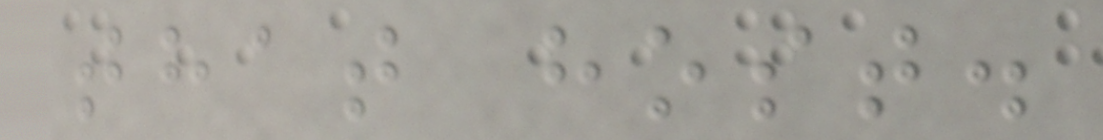that host.
